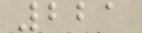221
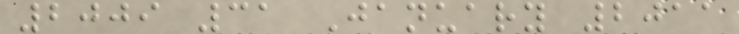2009 31 January 2011
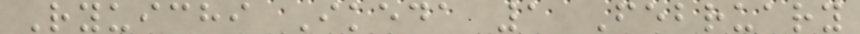Ryuichi Ikeda 1 February
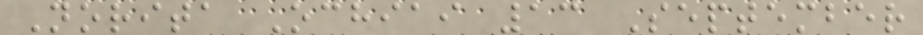Norita Ochiai 13 September
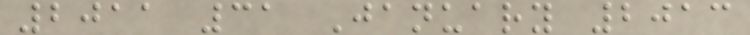2011 31 January 2013
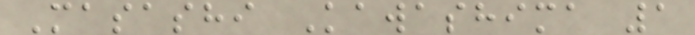Masashi Kawashima 1
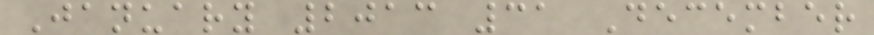January 2013 31 December
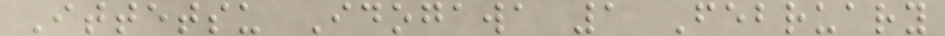Ittetsu Idogawa 1 February
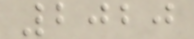2020
